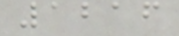1216
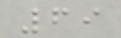69
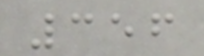356
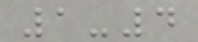1-4
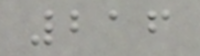216
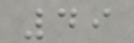49
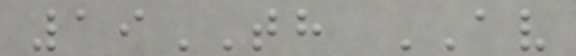19TH AV
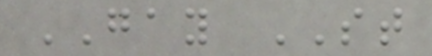GAY ST
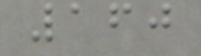160
